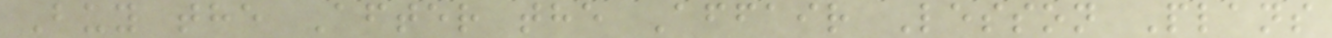Buy the After the Affair Lesson Plans
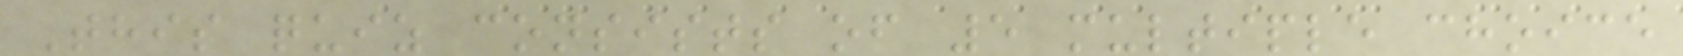This quiz consists of 5 multiple choice
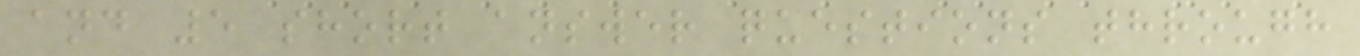and 5 short answer questions through
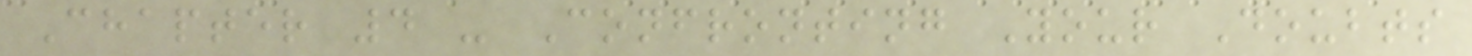Chapter 4 - Confronting Your Doubts
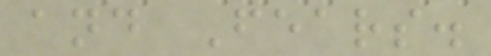and Fears.
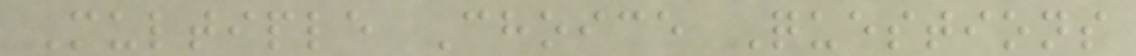Multiple Choice Questions
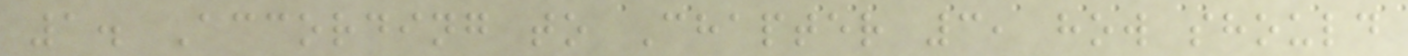1. According to Chapter 3, how should
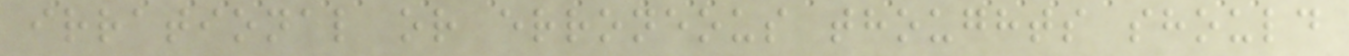irrational or erroneous thoughts should
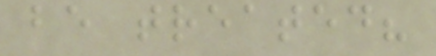be treated?
